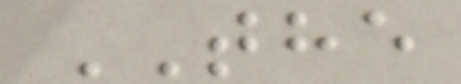THE
